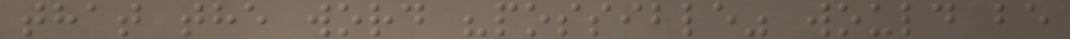that the word "possible" would be
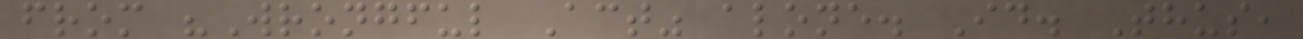from "Wrongful Act" alone. Id. Thus,
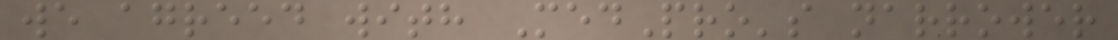we agreed with MedPro's narrower
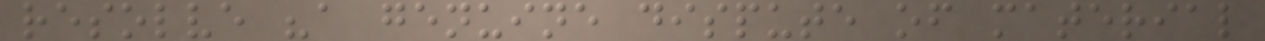resolve "a genuine dispute of material
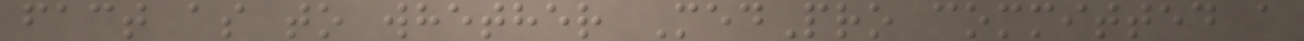fact as to whether MedPro committed a
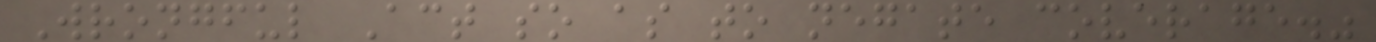Wrongful Act so as to negate coverage."
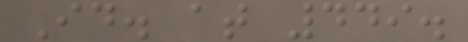Id. at 449.
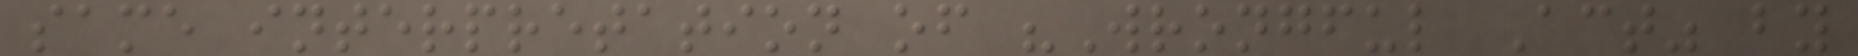same interpretation of "Wrongful Act" by
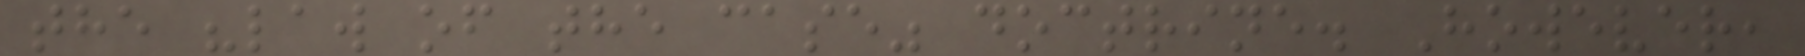the "law of the case" doctrine. However,
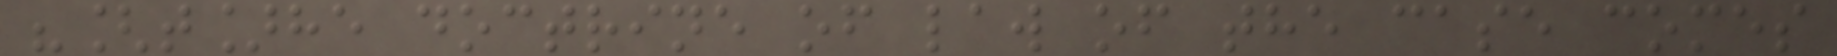"[t]he doctrine of law of the case comes
